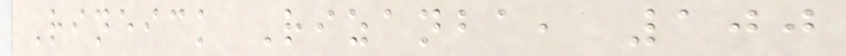Rineick Rizanba, 100
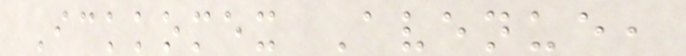Ickkomex Avenue,
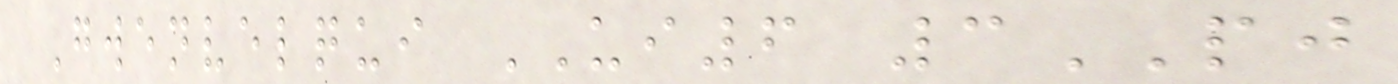Gwenvelqui UI6 3PJ
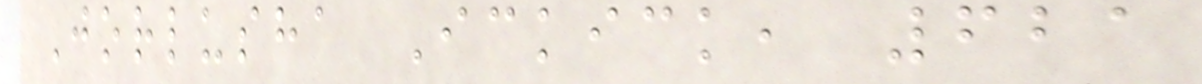Jorlusha Ickick, 621
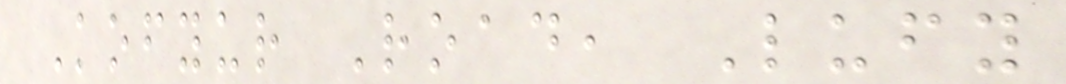Kofyur Road, Lufy
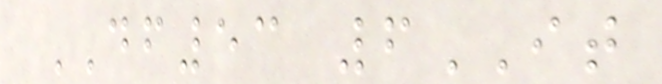DF53 6IT
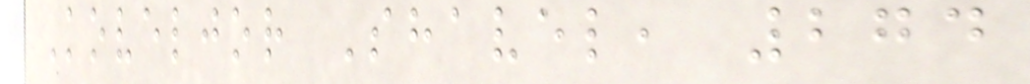Koveljor Shavel, 274
